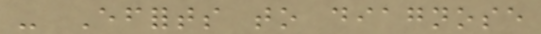- Efforts to diagnose
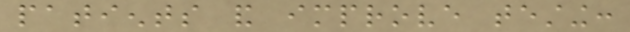patients and improve testing:
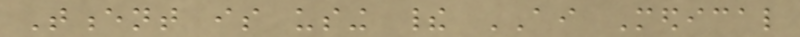Tencent is using their AI Medical
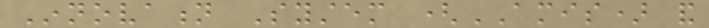Innovation System (AMIS) and
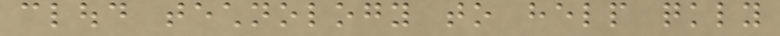cloud technology to help quickly
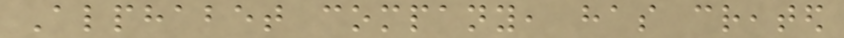Alphabet company, has created
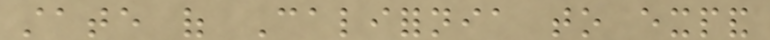state of California to expand
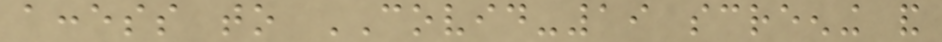access to COVID-19 screening and
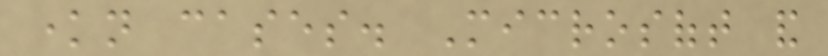known cases. Microsoft and
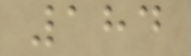184
